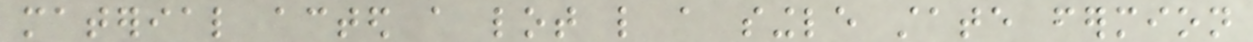material acted a lot like a single state fermion
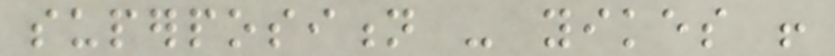superposition - yikes !
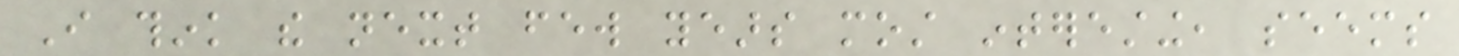I think the next few years most interesting, seems
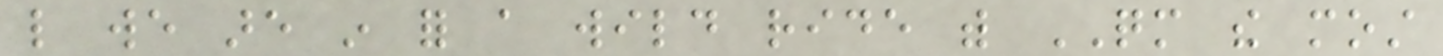like we are in for a wild ride with QM the most
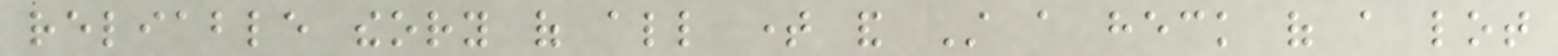reliable theory of all time and Still a heck of a lot
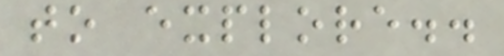to explore..
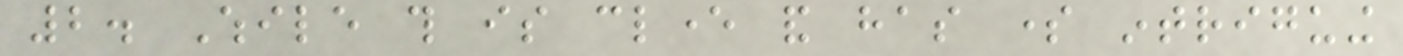2. While this is clever and has some intriguing
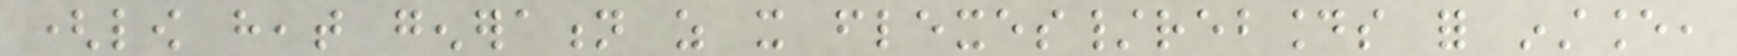(low heat generation as it flexes/rebounds for instance,
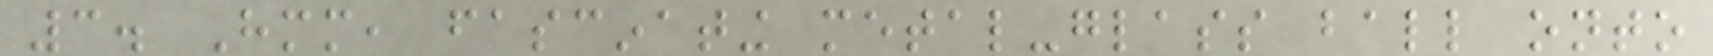3. Hmm, fascinating metal-glass ball onto
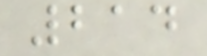214
